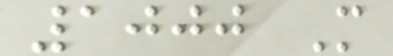1000 M
